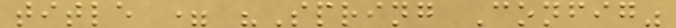title = "Spring Config"
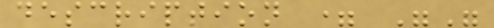description = ""
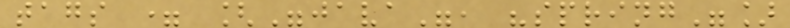tags = ["java", "spring"]
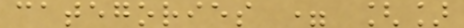categories = []
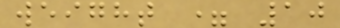weight = 10
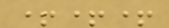+++
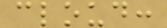cloud:
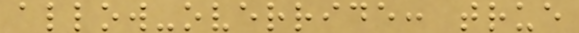allow-override: true
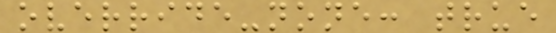override-none: true
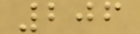206
